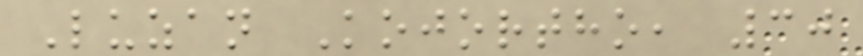Luzan Kojortho, 30
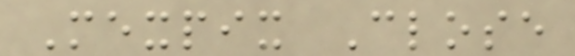Mexpix Close
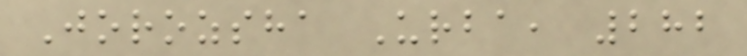Jorozsha Urba, 282
